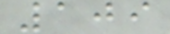109
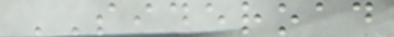SIDEROAD
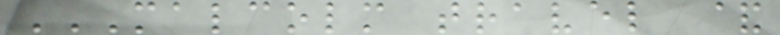MALCOLM TRAVEL &
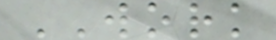WORK
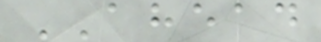AHEAD
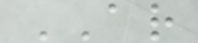AR
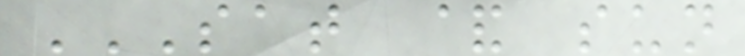SAT & SUN
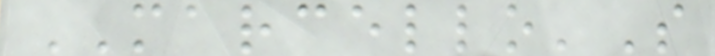MARCELLO'S
